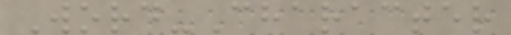Word-Character
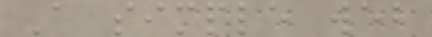A simple web
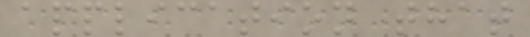application that
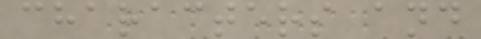characters and
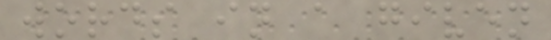words in a given
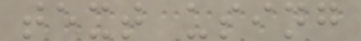text using
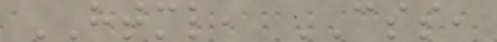HTML, CSS,
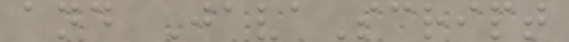and JavaScript
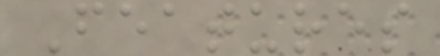Features
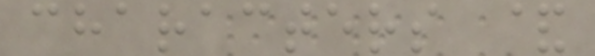characters &
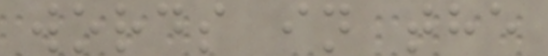words in the
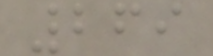269
